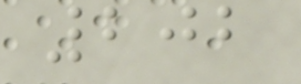202
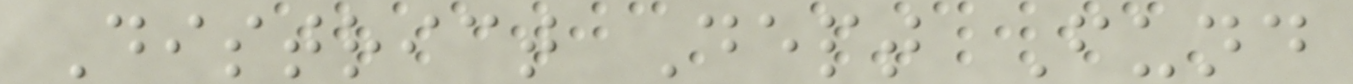District Dept Fund
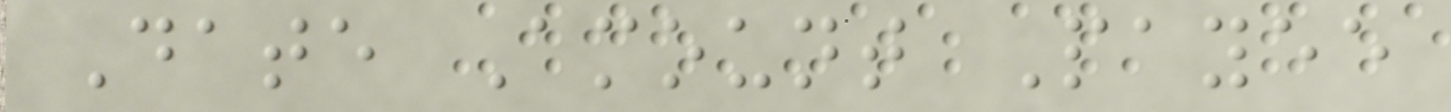Date Amount Payee
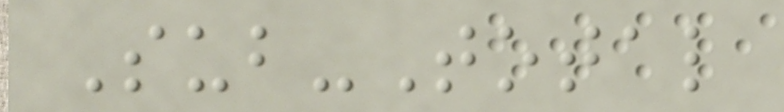Sub-Total
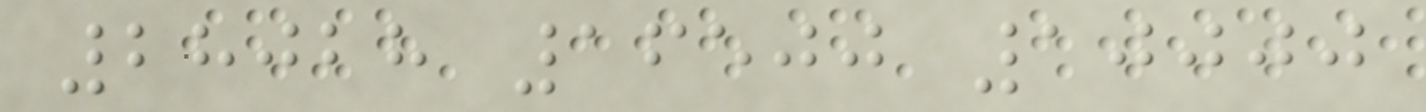28028 16500 10000
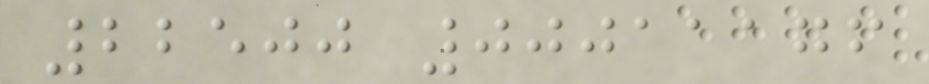22500 00011176
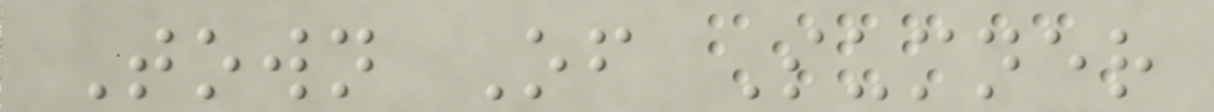Town Of Sumner
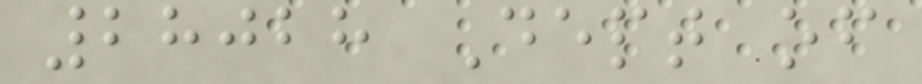28028 Dept of
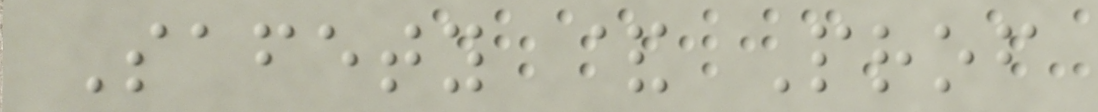Safety & Prof
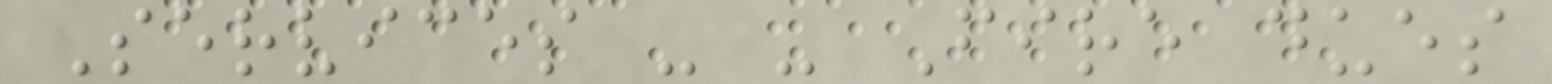Services - - Fire dues
